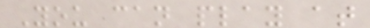You can play at
